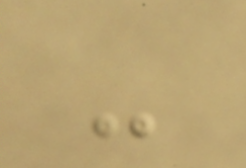-
